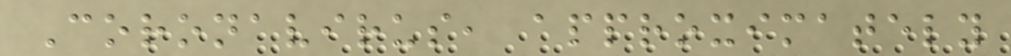Coronavirus, approximately
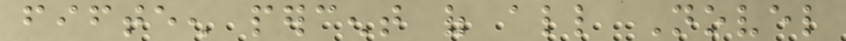fifteen percent of all Novel
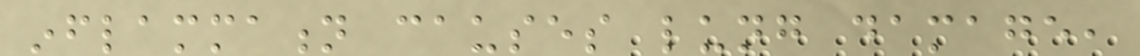inflammation causes lung damage,
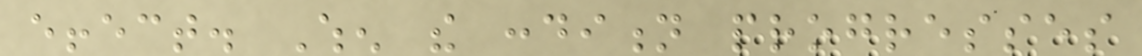effect. When the condition progresses
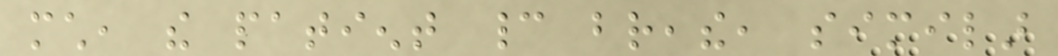much, the patient cannot breathe, similar
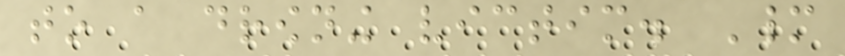to a drowning victim. Many
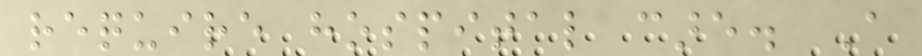require hospital care. A
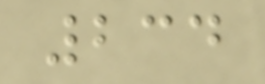234
